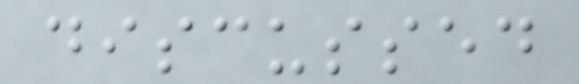discussed
